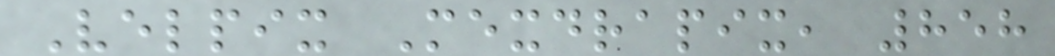Velpix Mexdrapix, 858
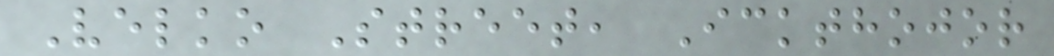Velko Street, Ickthojor
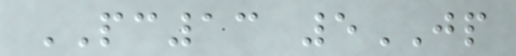PC13 5JP
